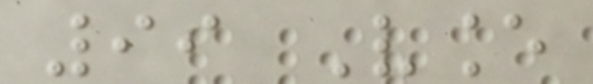99 Vance
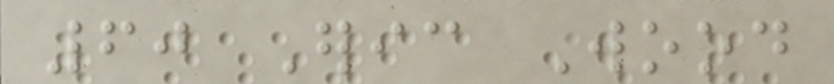60 Eric Wood
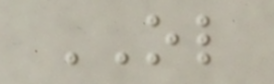OL
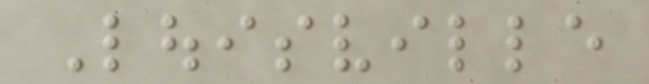Louisville
